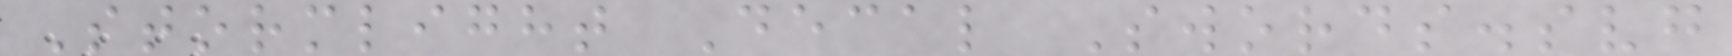Stormlight Decal Swords.svg
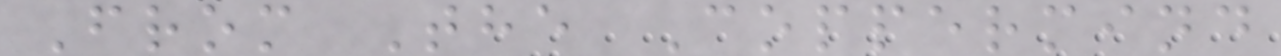From The Coppermind
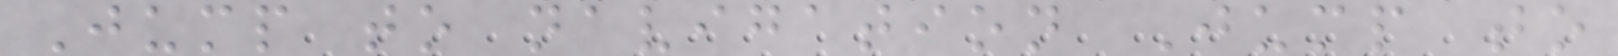Jump to navigation Jump to
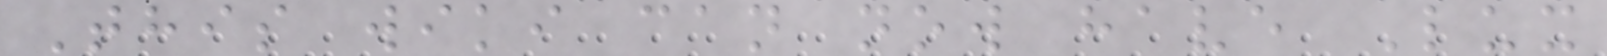This wiki can now have Lux
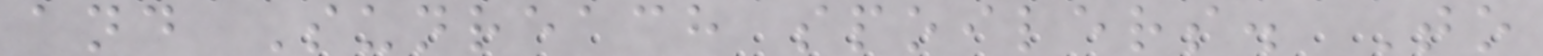and Sunreach spoilers. To
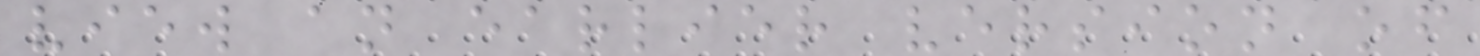view an earlier version of
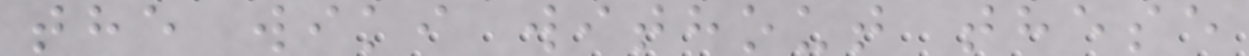the wiki without these
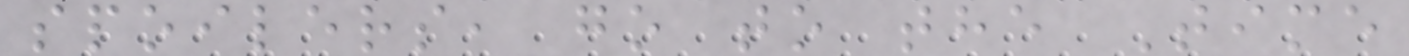spoilers, go to the Time
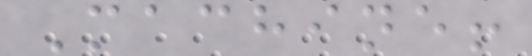Machine!
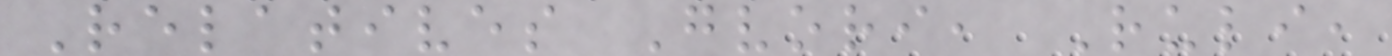Relatives Gvori, Ruli,
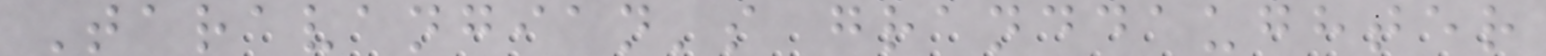Taravangian's granddaughter
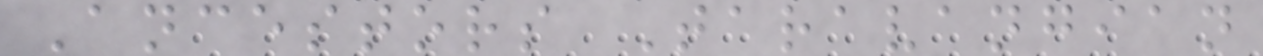Ancestors Taravangian
